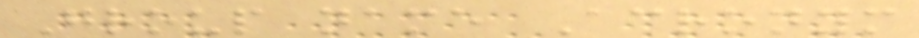Group name Acronym
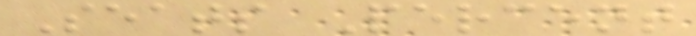Seats Percent
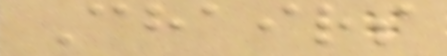Chairs
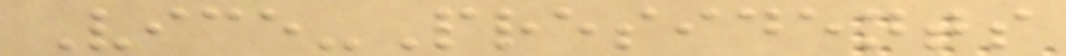Vice-Presidents
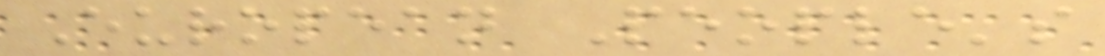European People's
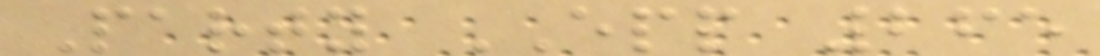Party EPP 265
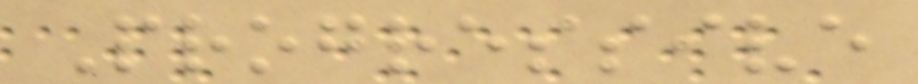Progressive
